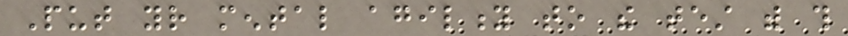Put your mental agility to the test with this
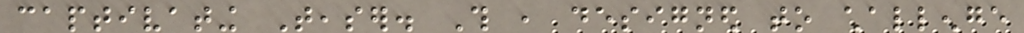captivating Teaser. This , designed to challenge
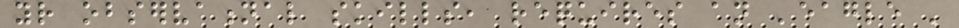your observational skills, requires an 'eagle '
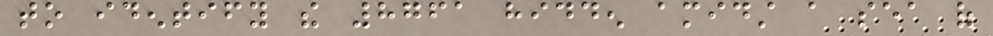to identify the 8761 hidden amidst a sea of
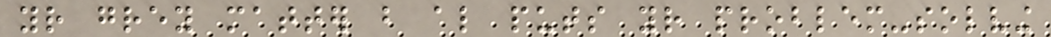your grey matter but also puts your problem-solving
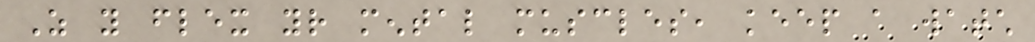As you flex your mental muscles, keep a watch
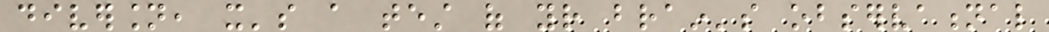diversion, it's a test of your brain's observational
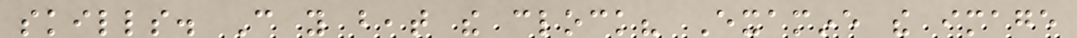skills. Can you beat the clock? Examine the image
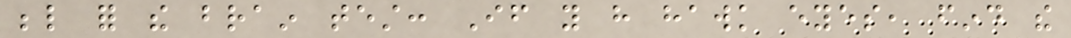below for the brain test: If you have hawk eyes, find the
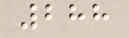288
